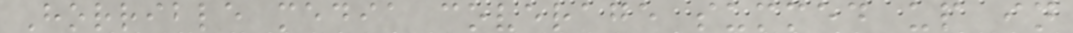Horrible media coverage summed up in
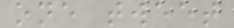one tweet
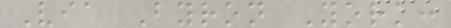Via Byron York:
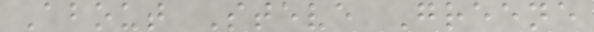About Steve Greene
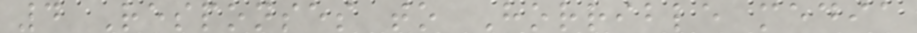4 Responses to Horrible media
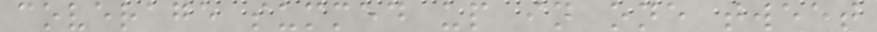coverage summed up in one tweet
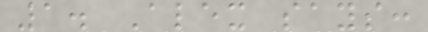1. Alex says:
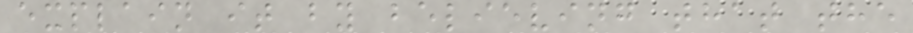explain it by believing that the
